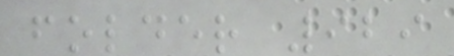folder 929
